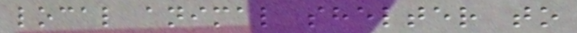local animal shelter to
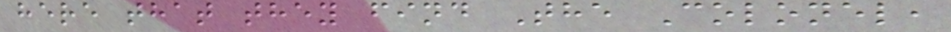here that they find The Colonel,
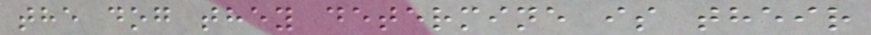the dog they determine is their
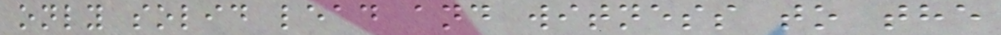only solid lead and witness to the
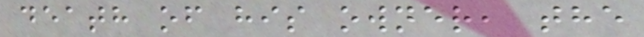death of his owner, the
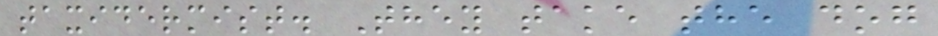taxidermist. They take the dog
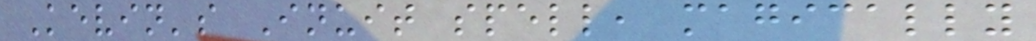Kevin's Inuit spell, magically
